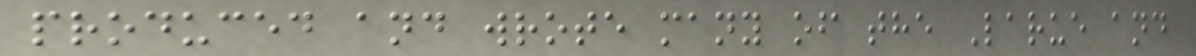produced and wrote many of the Larue and
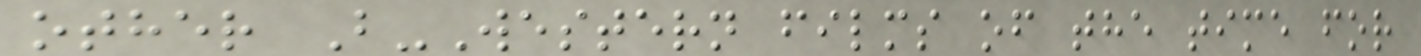other B-Western films of the time for
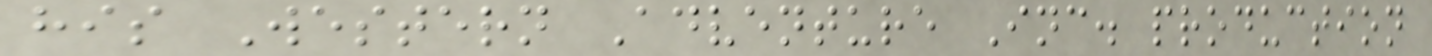his Western Adventure Inc. production
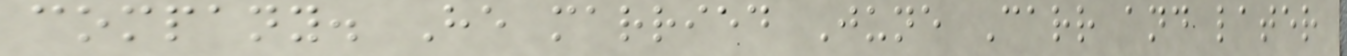company. He married June Carr and later
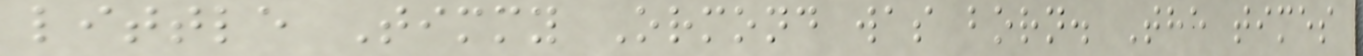little Timmy Ormond was born. The times
